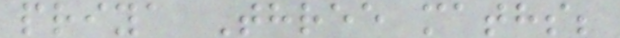priya Three maths;
